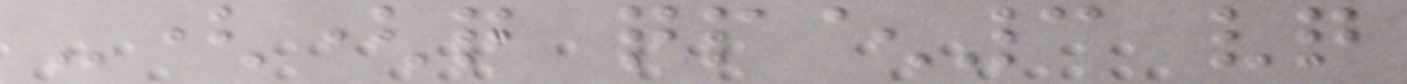-((q qp^3 vq
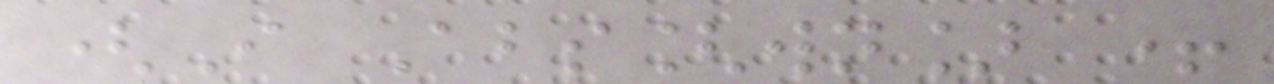(I Abs[wn] +
